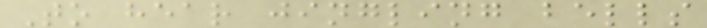To hear jingling bells
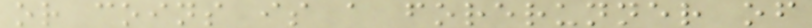or coins is a forerunner of
